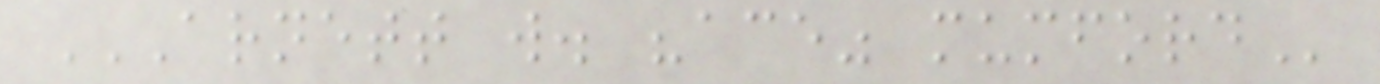ARNETT W. "ACE" MUMFORD
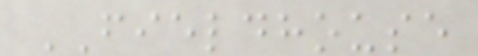FIELDHOUSE
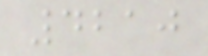4210
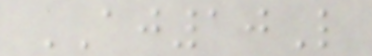AJ10L
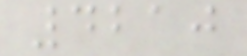4210
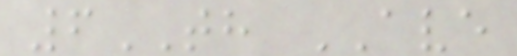6TH AVE
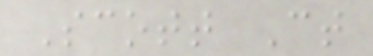Scott Ct
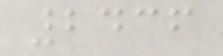2436
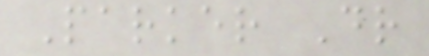Parker Dr
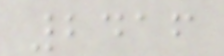2416
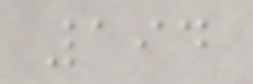194
